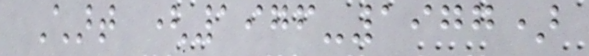Chart (1976-1977)
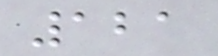121
